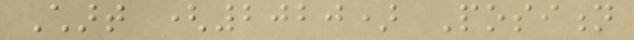Chart (2020) Position
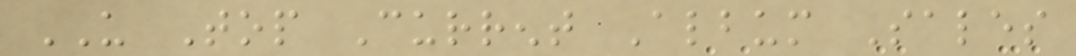US Top Current Album Sales
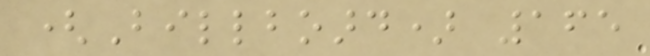(Billboard) 165
